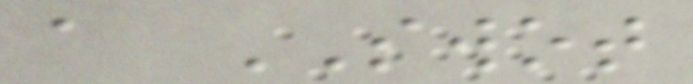a SWOT
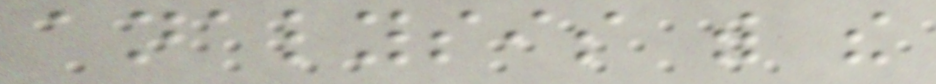analysis with the
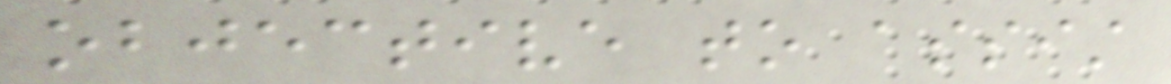objective to assist
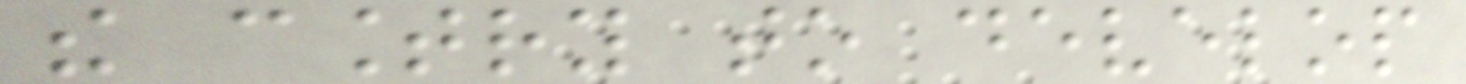the country to develop
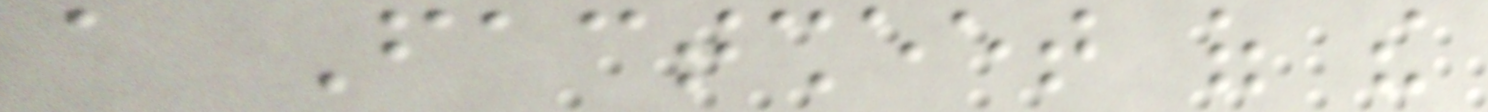a Factsheet of the
